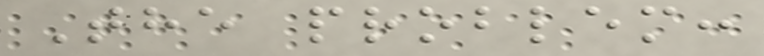The problem:
